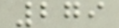279
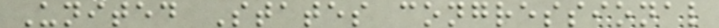United States congressional
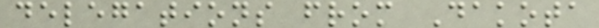delegations from Dakota
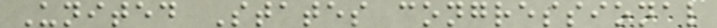United States congressional
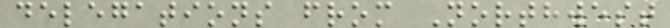delegations from Northwest
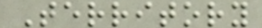Territory
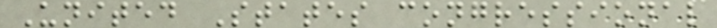United States congressional
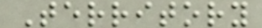Territory
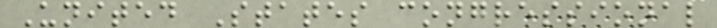United States congressional
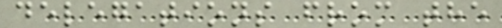delegations from the
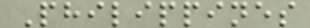Philippines
